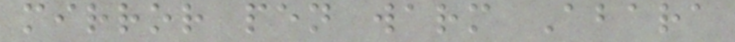mirror pen warm Abara
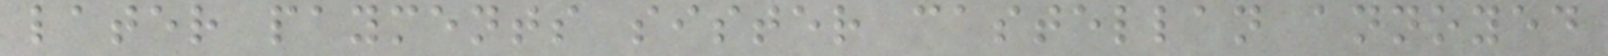later payments sister castellan annoyed
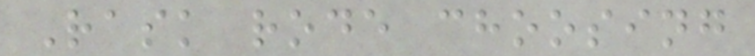Rask rode choosing
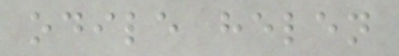odile helen
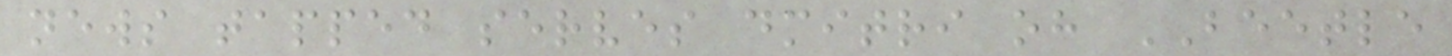news tapped serves dmitri oh BEETLE
